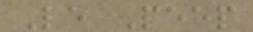Le Peep
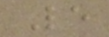Le
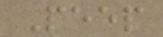Peep
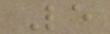Le
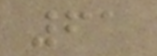61
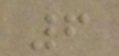6
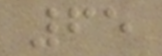65
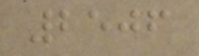2506
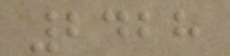2428
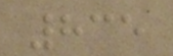835
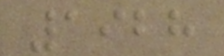1928
